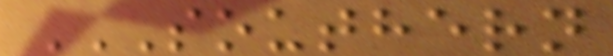SOUTHERN
